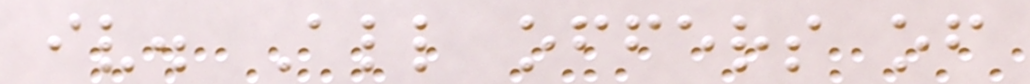iv. All offers of
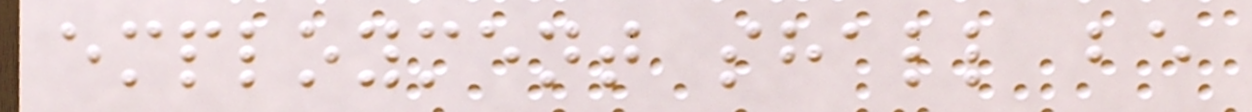employment shall be
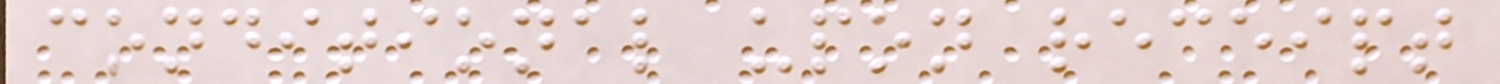conditional upon receipt
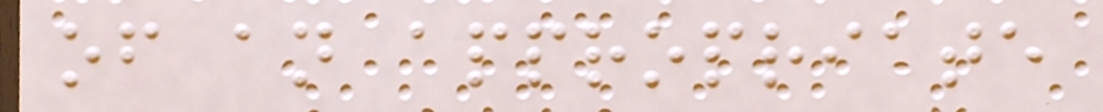of an appropriate
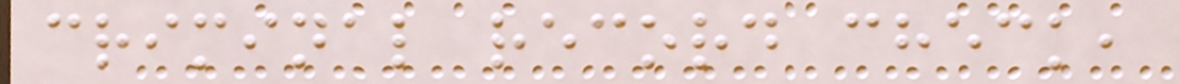criminal record check,
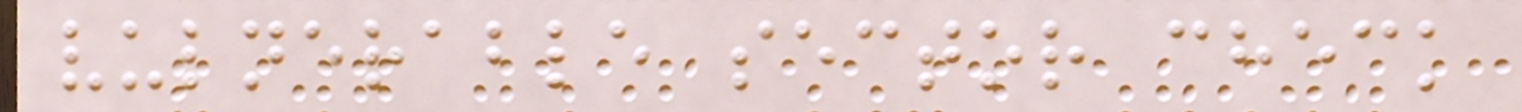vulnerable sector check
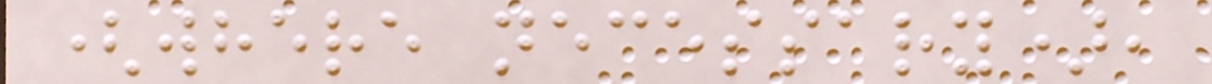(where necessary),
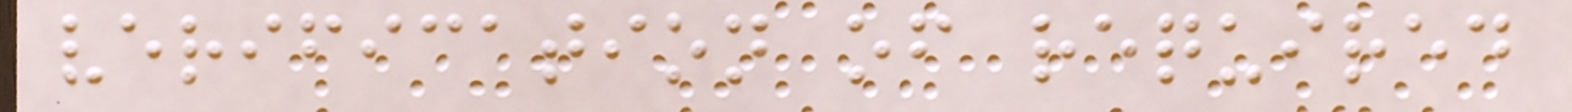verification of required
